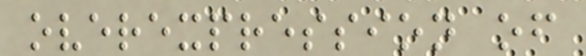overexpression of
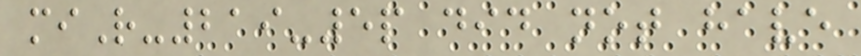miR-219-5p did not have
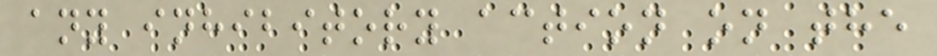any inhibitory action on the
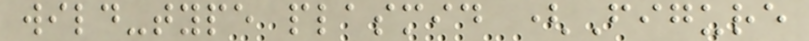wild-type plasmid (Figure
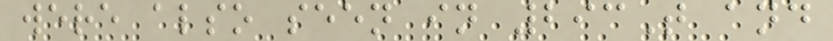were also seen in 293T and
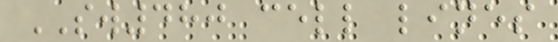SW480 cell lines
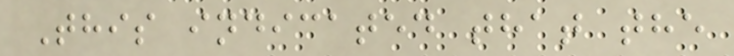This indicated that the
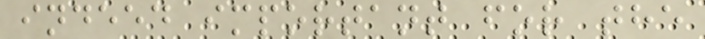indeed important for the
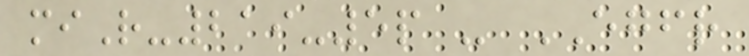miR-219-5p - EGFR
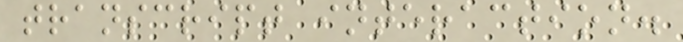transcript interaction.
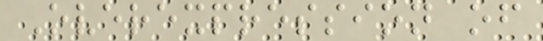Overexpression of
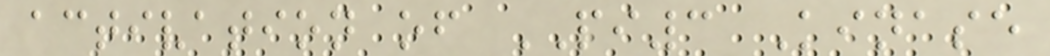activation of PI3 Kinase
